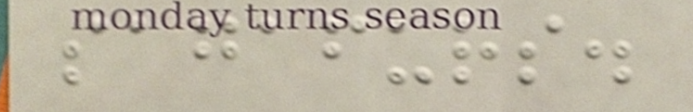sagafurs.
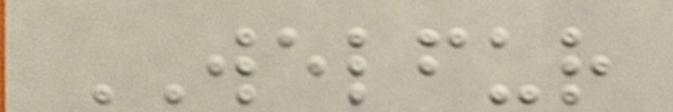WELFUR
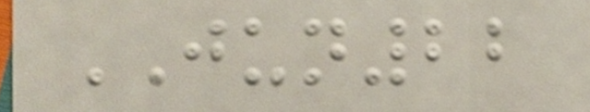JUN22
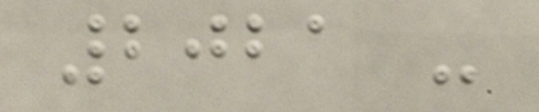2021 -
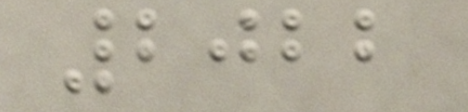2022
